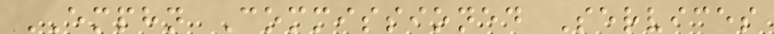EMPHN Commissioned Services
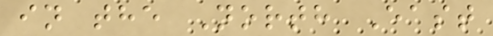in the North East
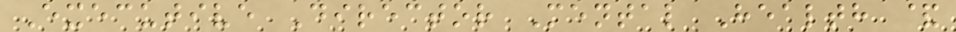Executive Director Mental Health &
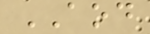AOD
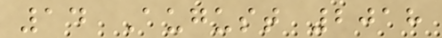14 August 2018
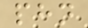phn
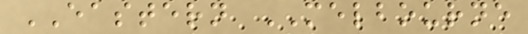EASTERN MELBOURNE
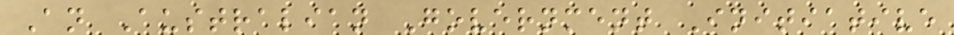An Australian Government Initiative
